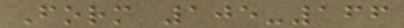Form 105-166
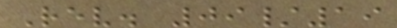Rev. 09/19
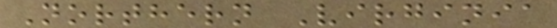Northern Virginia
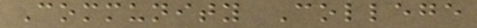Community College
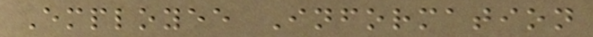Employee Information
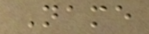Name
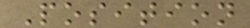Position
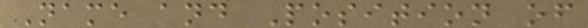Name and Position of
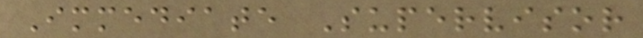Immediate Supervisor
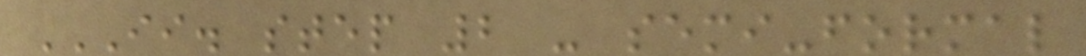II. STEP 2 - SEMI-FORMAL
